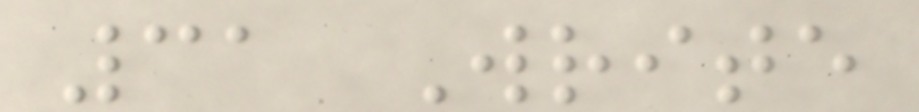31 Write
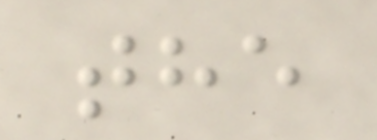the
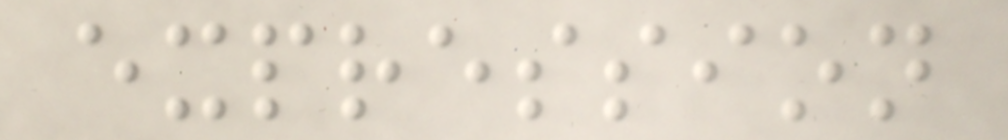expression
